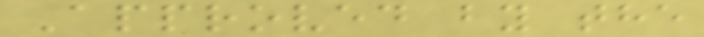Approved by the
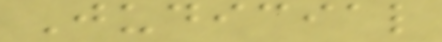Judicial
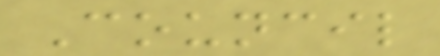Council
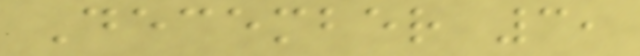December 3,
